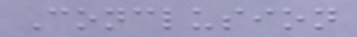Conclusion
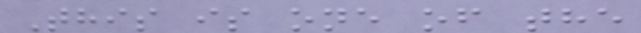This is one of the
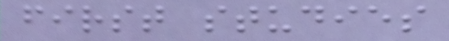first studies
